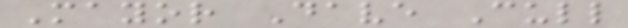Mayor Dave Cull
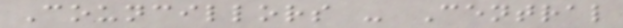Councillors - Central
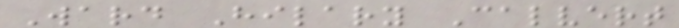Ward Hilary Calvert
